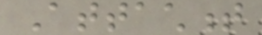Attachment
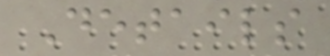Details
